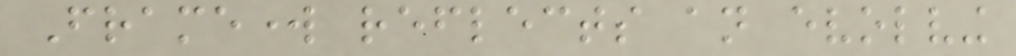Framework reflects an evolving
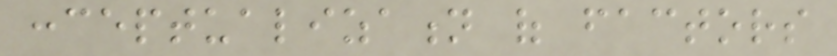conceptualization of factors
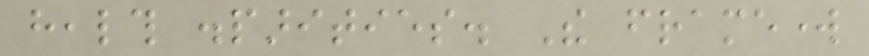health disparities. The framework
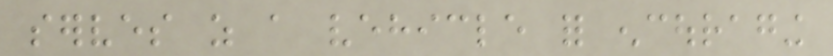serves as a vehicle for encouraging
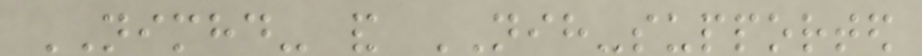NIMHD- and NIH-supported
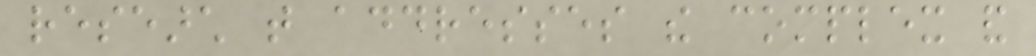research that addresses the complex and
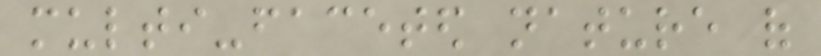multi-faceted nature of
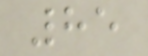85
